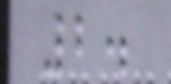2.
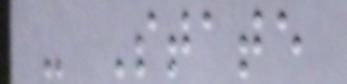- State
